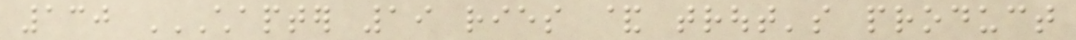130 CHAPTER 19 RIES & TROUT'S PRODUCT
